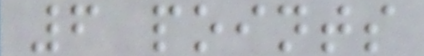6 points
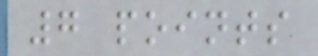7 points
